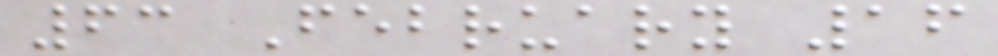63 February 16
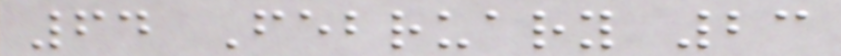64 February 23
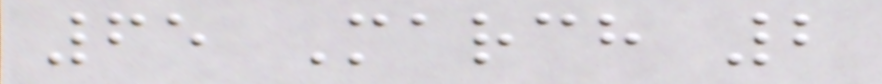65 March 2
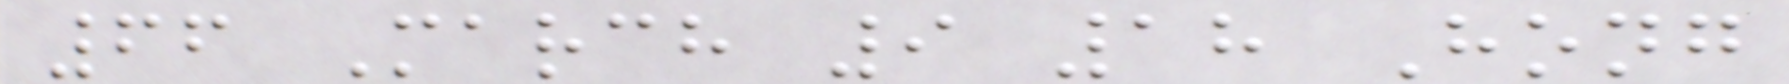66 March 9 18 Hong
